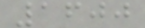1600
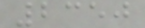2350
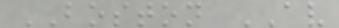BOSTON AV
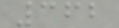362
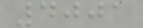4001
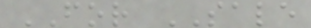FOR SALE
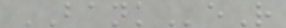BANKeR
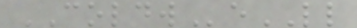COLDWeLL
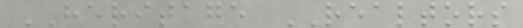HERITAGE REALTORS
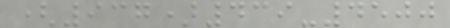(937)439-4500
